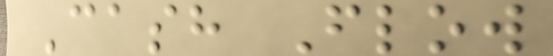Cash Flow
